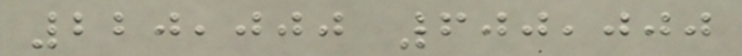220,000 600,000
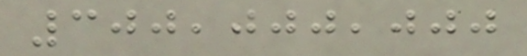300,000,000
